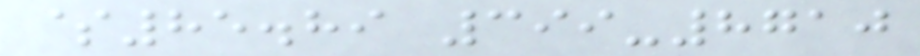$85.89 399-8710
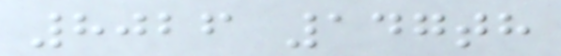8026 147th
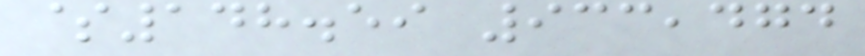$148.59 933,474
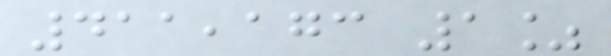411,173 1%
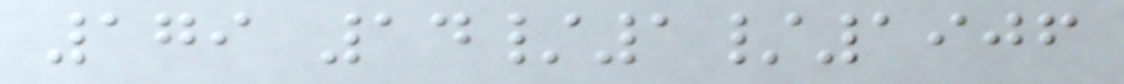179 14/1/1906
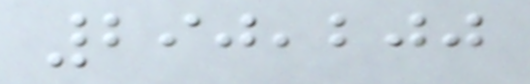290,200
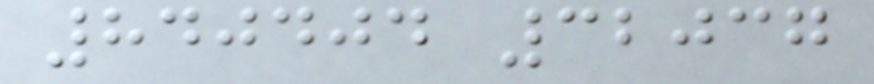840404 32037
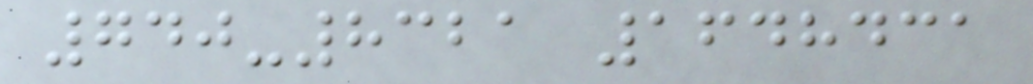740-8321 1648431
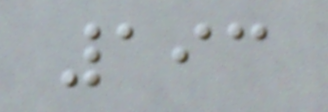193
